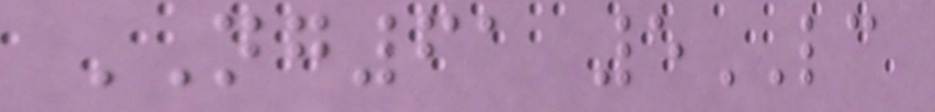NG61 5LC
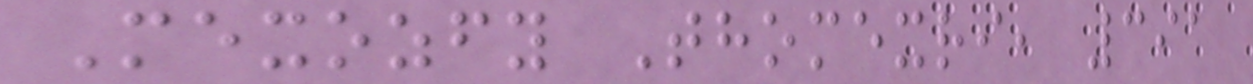Mexozfy Thomexri, 391
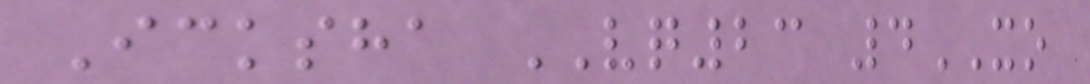Icksha VQ23 4XO
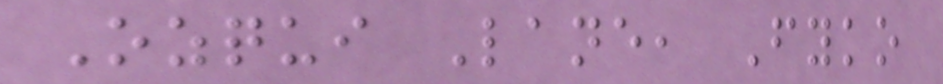Ozqui Lane, Fyko
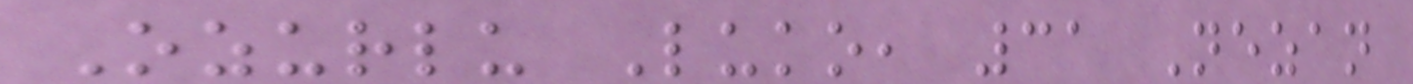Ozurlu Luko, 31 Nezan
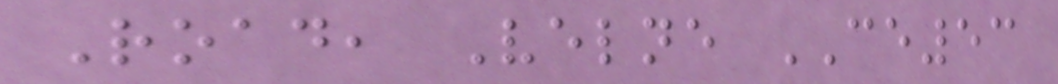Road, Velne CE53
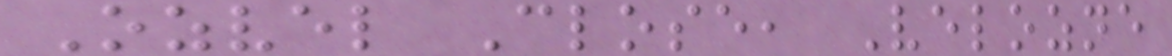Ozvel Close, Velozne
